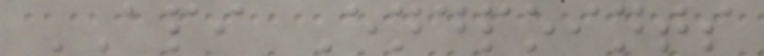API Endpoints
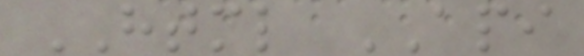HTML API
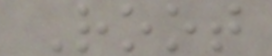Root
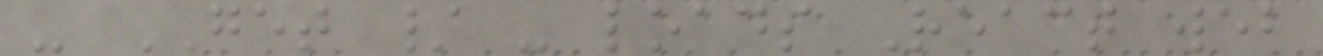- GET / - loads React web
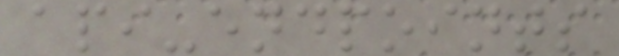api-endpoints
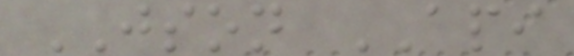JSON API
